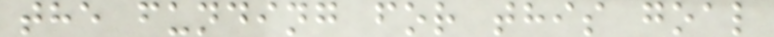the funding for this goal
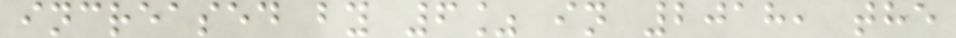increased by 6% in 2018, the
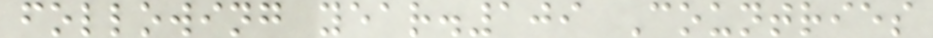following year.109 Countries
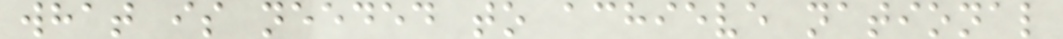what is needed to achieve national
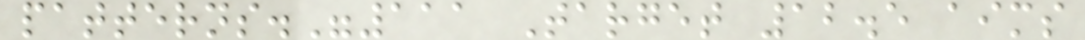patterns."111 Target 12.5 aims
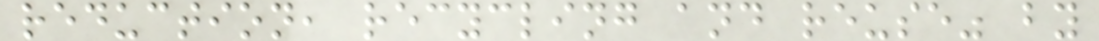reduction, recycling and reuse" by
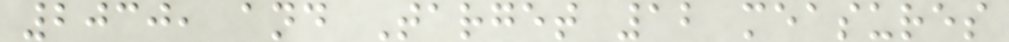2030, and Target 12 measures
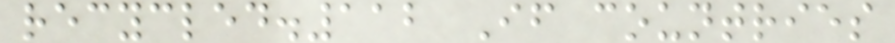recycled.112 If countries
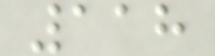118
